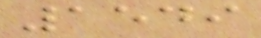1549
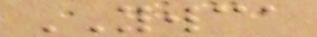YWCA
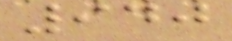940
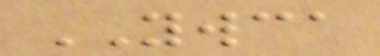YWCA
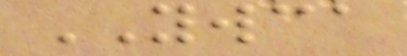YWCA
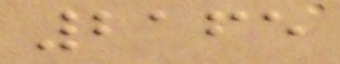2165
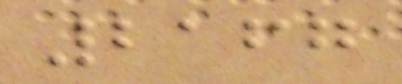2167
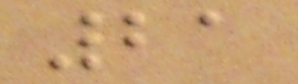21
